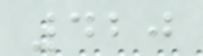420
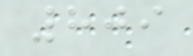809
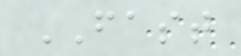FAST
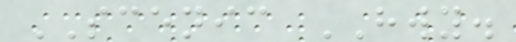SCENIC HWY.
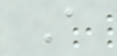A
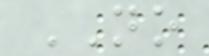NO
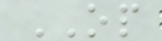OP
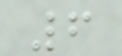6
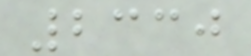2330
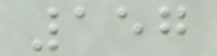157
